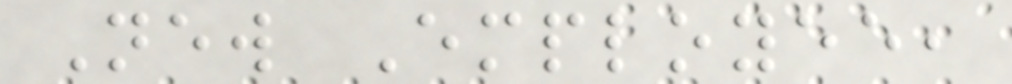New Employee,
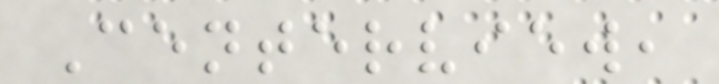Centerview,
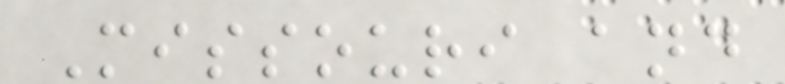Missouri and
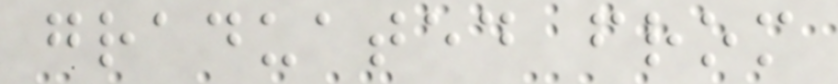graduated from
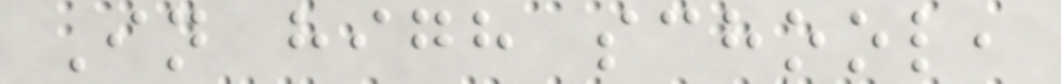In high school,
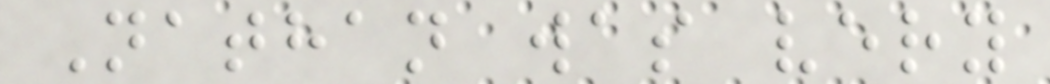Nathan was very
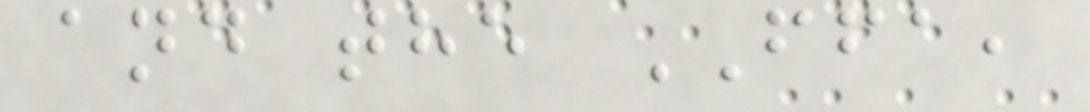and the FFA,
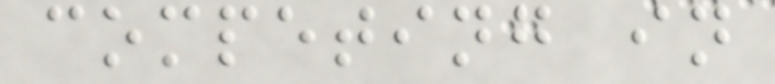competing in
